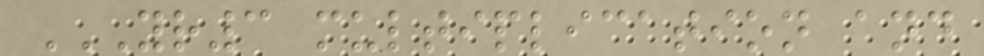YR3 MULTIPLICATION AND
